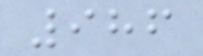986
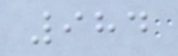984
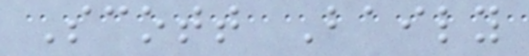Scott Baily
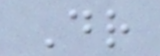Dr
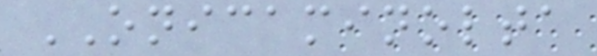ONICAMINOLTA
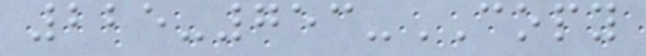225-753-COPY
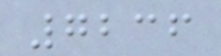7236
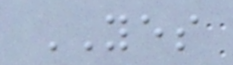YES
